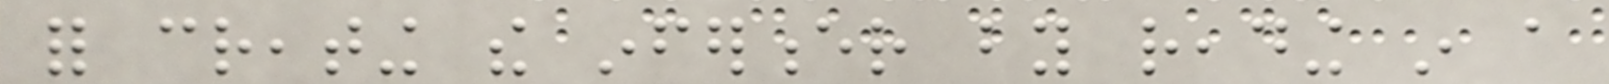for creating the inferencer by reading in a
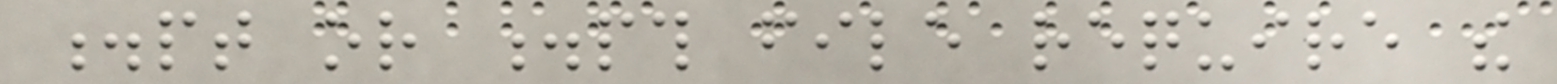.pt or .pth file require the
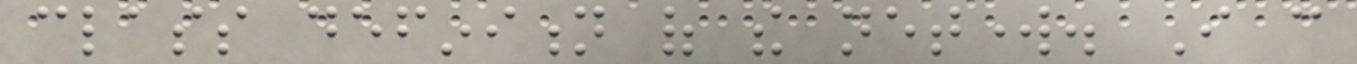class definition of the network. I can
